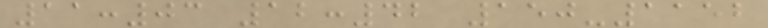11:03 12:42 150-1152
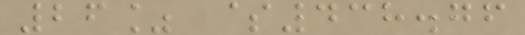26% $438.76
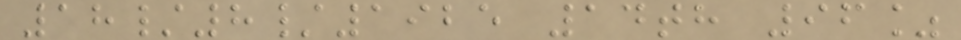18/8/1925 14th 96%
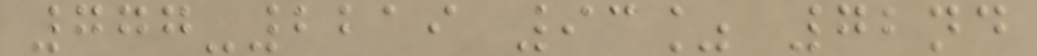777-2219 93% 72nd
